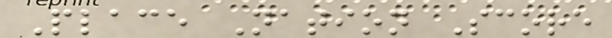Place Nation Score
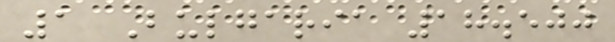1 Bulgaria 18.500
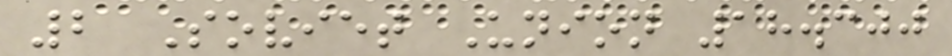2 Soviet Union 18.300
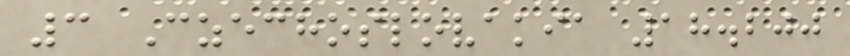3 Czechoslovakia 18.200
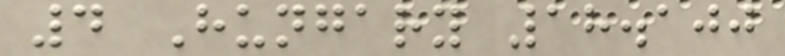4 Hungary 18.100
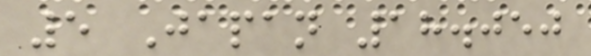5 Japan 18.050
